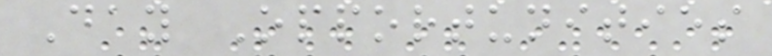Day Opportunities
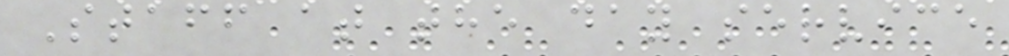Staff at the day service
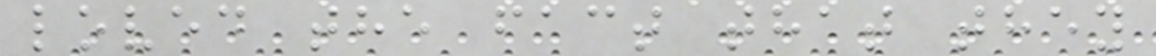loved the fact that they
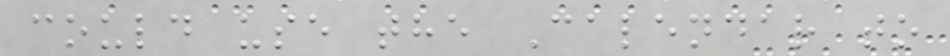could use the Calendar to
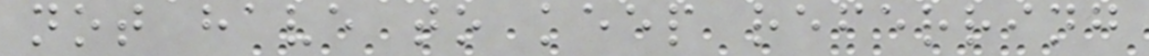not have to keep referring
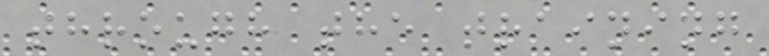through the training
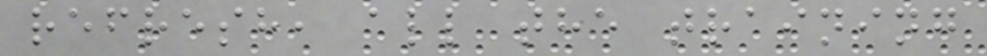refresh, all the training
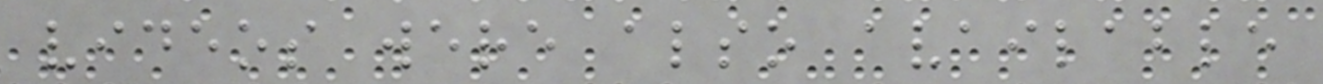videos were also available
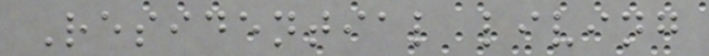Residential living
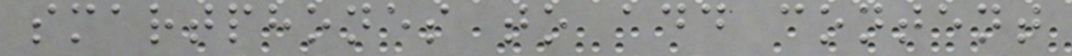smartphones to add content
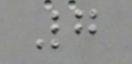7
